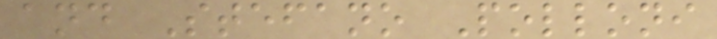and Stefano Polloni
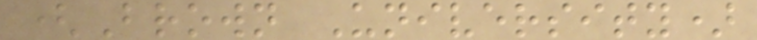(Brown University)
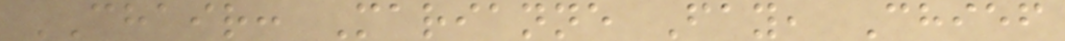CHAIR: Marianne Fay, Chief
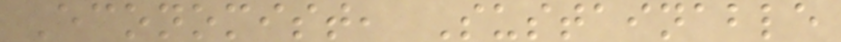Economist, Sustainable
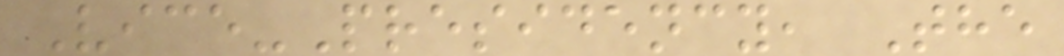Vice-Presidency, The
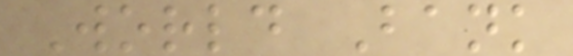World Bank
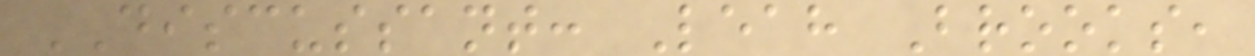DISCUSSANT: Leah Brooks,
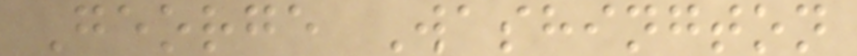George Washington
